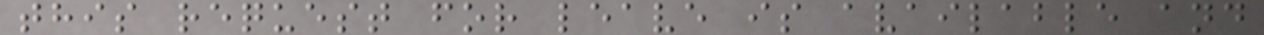this request for leave is available and
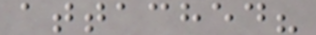attached?
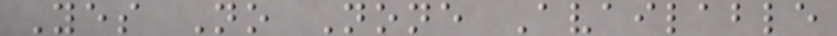Yes No None Available
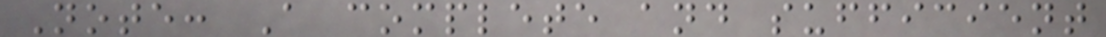Note: A complete and sufficient
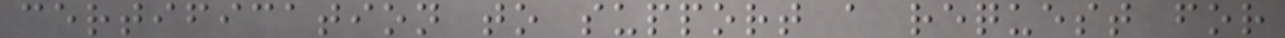certification to support a request for
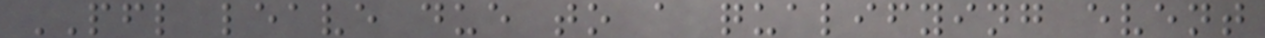PFL leave due to a qualifying event
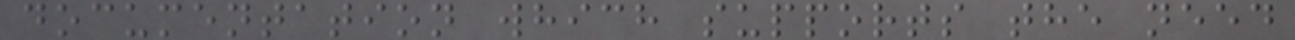documentation which supports the need
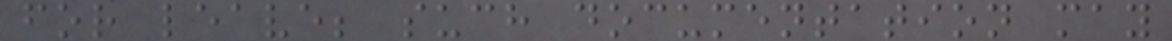for leave; such documentation may
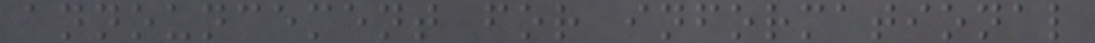announcement for informational
